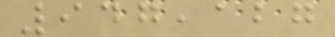947,127
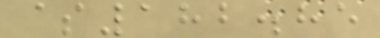$182.85
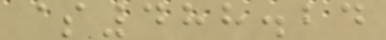$488.24
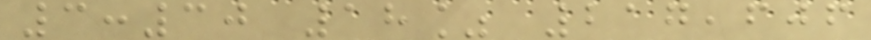3:30 18% 217,606
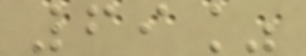69%
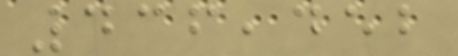436,452
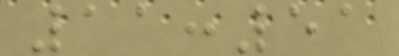11:51
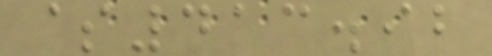$413.92
